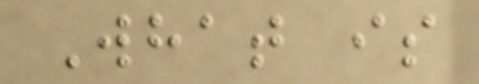What is
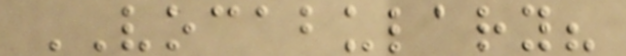VOCABULARY?
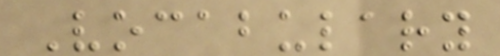Vocabulary
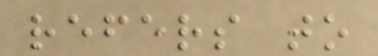refers to
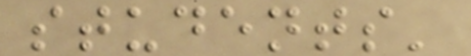students'
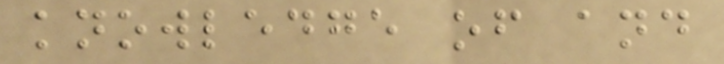knowledge of and
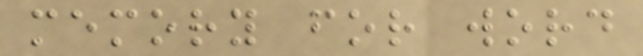memory for word
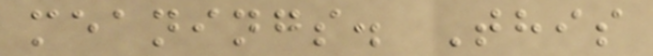meanings. This
